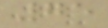75
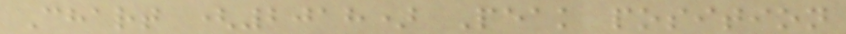Chart (2018) Peak position
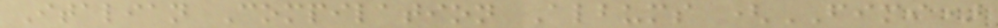Italian Compilation Albums (FIMI)
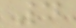4
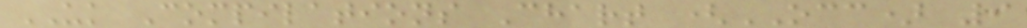UK Compilations Chart (OCC) 9
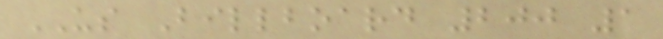US Billboard 200 1
